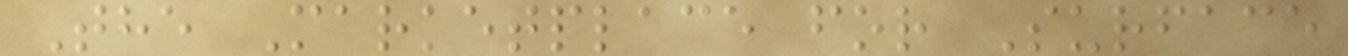The Marketplace for Surface
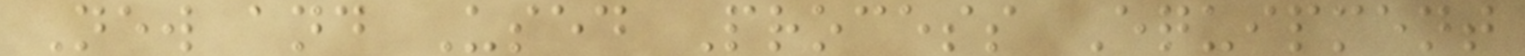New and Used Process Equipment
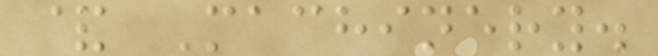& Machinery.
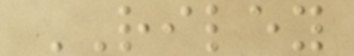RILEY
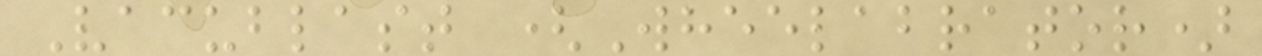Vacublast (Wheelabrator)
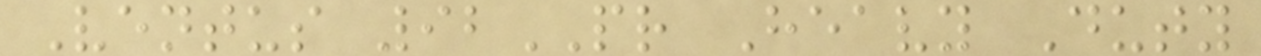Ventus 92PR Heavy Duty
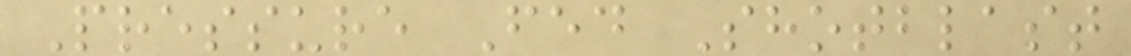Pressure Fed Shotblast
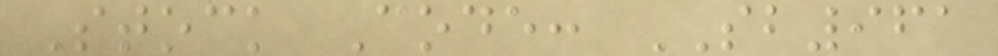Stock Code: SB961
